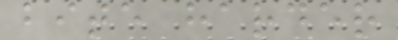bite harder
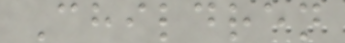Children
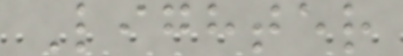Lighter
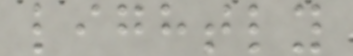lightly
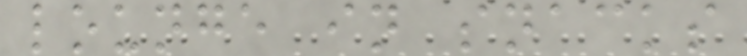lounge in snacks
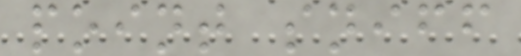point sniff
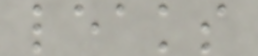leaks
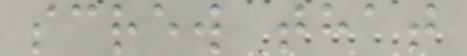screw that
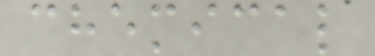chemical
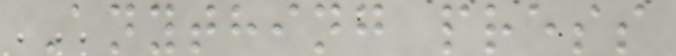Anything press
